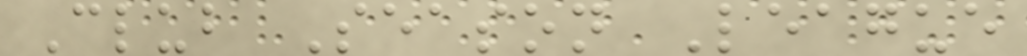Club Season League
